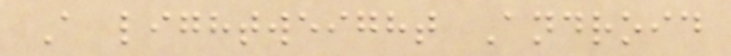A lightweight Android
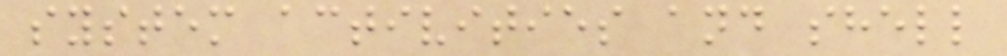system activities and shell
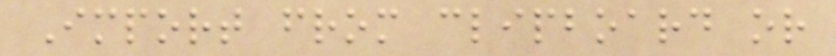Import from clipboard or
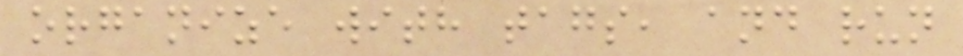organize with tags, and run
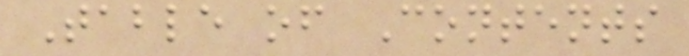Table of Contents
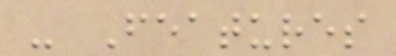- Features
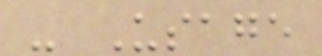- Usage
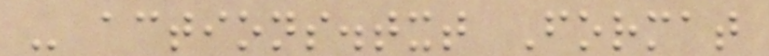- actions.txt Format
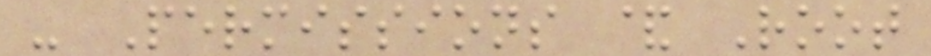- Permissions & Root
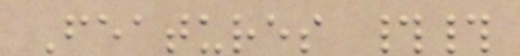Features ##
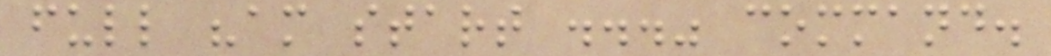full "am start ..." command.
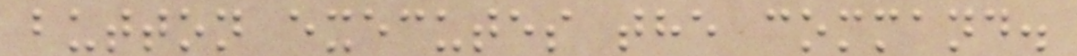button executes the command.
